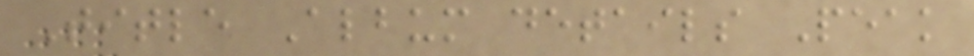Title Album details Peak
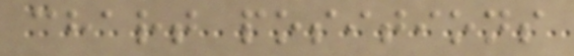chart positions
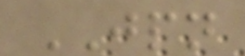JPN
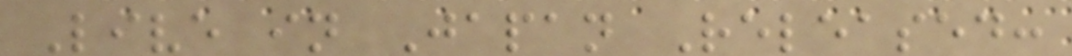Live in Japan Released:
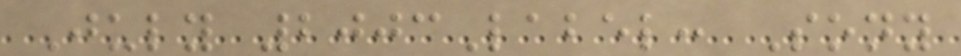July 2003Label: Sony
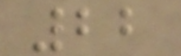22
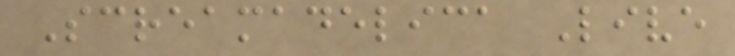Screamadelica Live
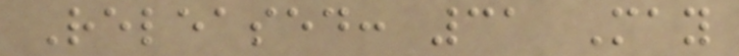Released: 31 May
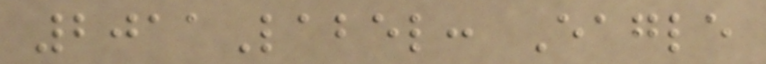2011Label: Eagle
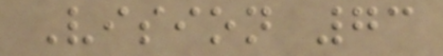Vision 73
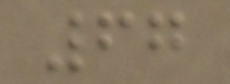67
